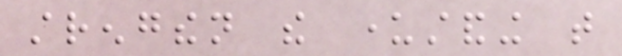strengthen the understanding that
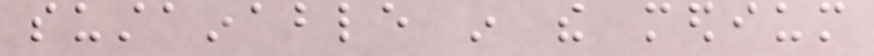sustainable in the medium
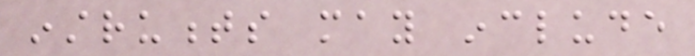instruments may include
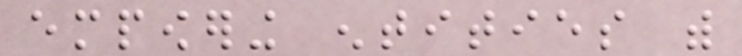empowering entities with
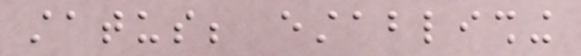status; establishing
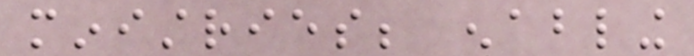ministries; enabling
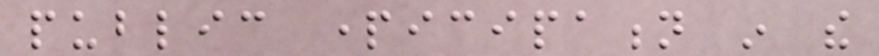public participation in the
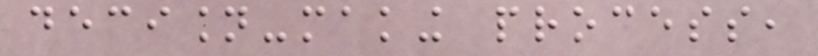decision-making process,
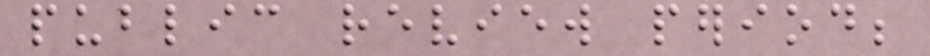public review period;
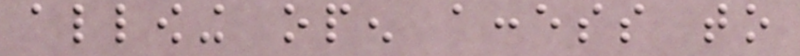allowing open access to
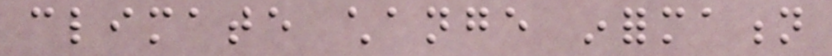climate change information
